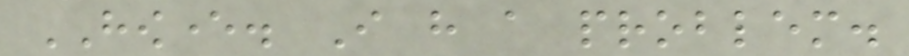HOWEVER. I have a problem.
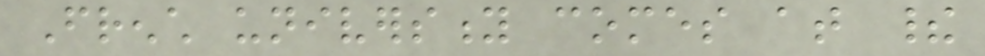French university comes at their
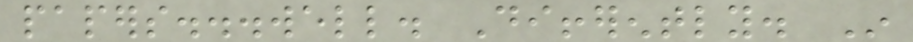papers...well. Differently. In
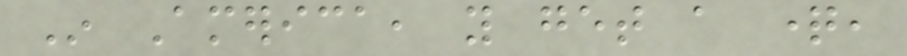In America, you get a question,
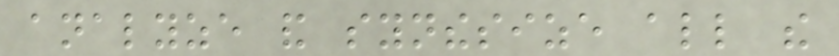analyze and synthesize all the
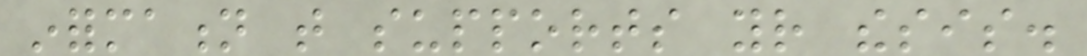information that supports your thesis.
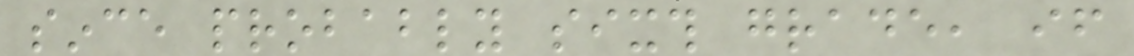since probably sixth grade, if
